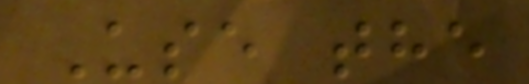Use the
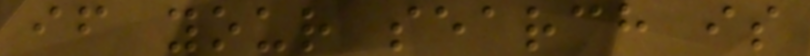if your search is
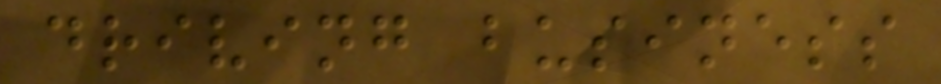driving business
